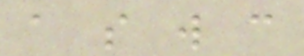a s w c
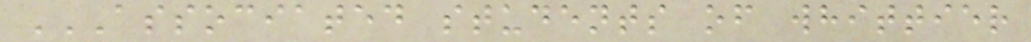ASSOCIATED STUDENTS OF WHITTIER
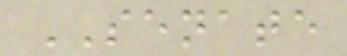SENATE
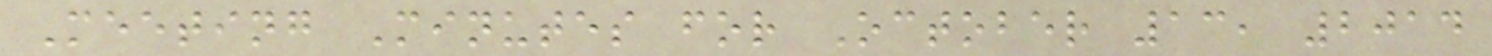Meeting Minutes for October 13, 2014
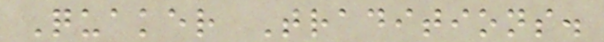Quaker Traditions.
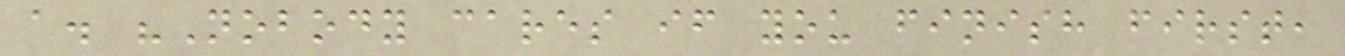a. "Nobody cares if you finish first,
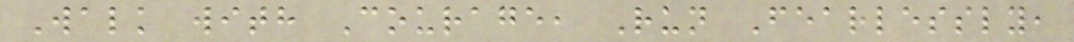Walk with Courage, Run Fearlessly,
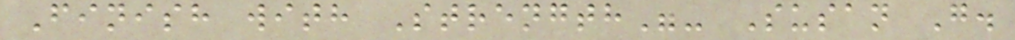Finish with Strength"- Susan G.
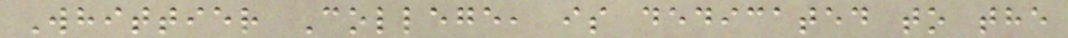Whittier College, is dedicated to the
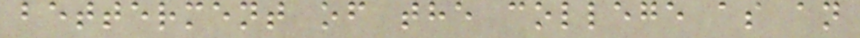betterment of the college as an
